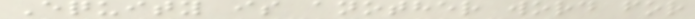Equity is another word for
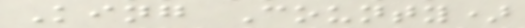King County)
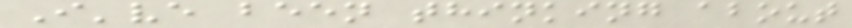I've been thinking about
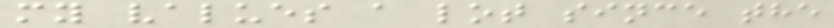my values a lot since the
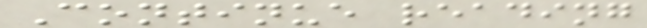Continue reading
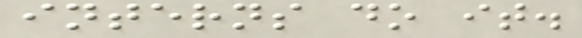interns do it.
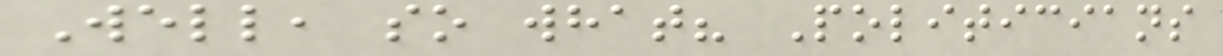Well, so what? Politicians
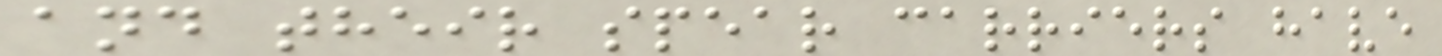and their spear carriers have
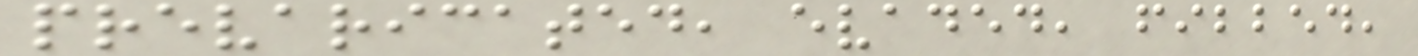prevaricated, evaded, fibbed,
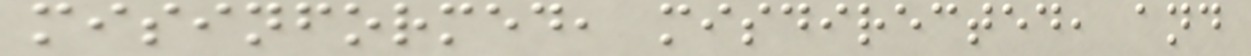misinformed, misdirected, and
